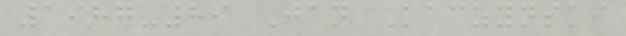1987-89 Jan Kaczynski
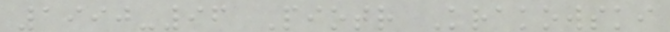1990-96 Piotr Krakowski
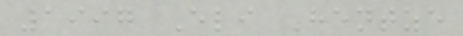1997 Eli Hentze
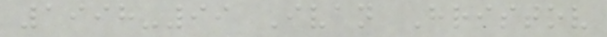1998-99 Ivan Hristov
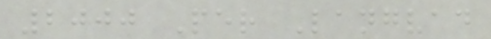2000 Per Langvad
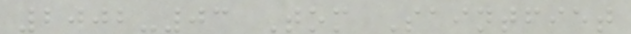2002-03 Tom Saintfiet
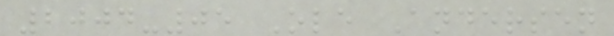2004-05 Ole Andersen
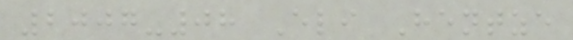2007-08 Eli Hentze
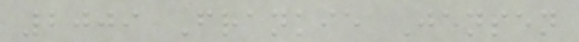2009 Frankie Jensen
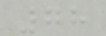78
